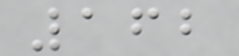162
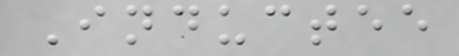Inductee
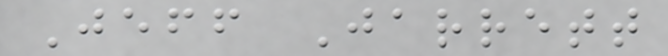Jeff Jarrett
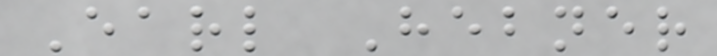Earl Hebner
